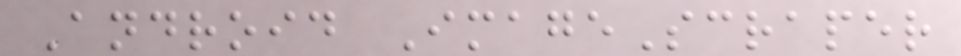Android ImageScraper
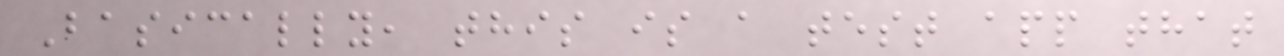Basically, this is a test app that
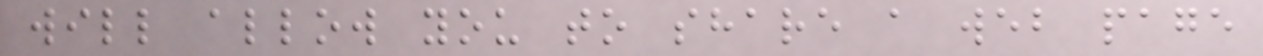will allow you to share a web page
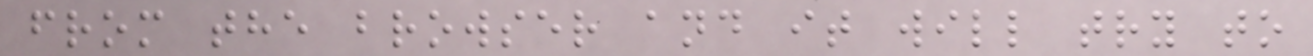from the browser and it will try to
